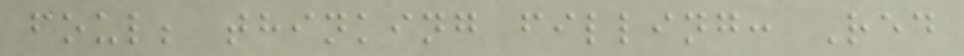foul; thinking filling: Red
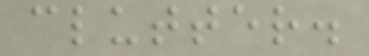clutter.
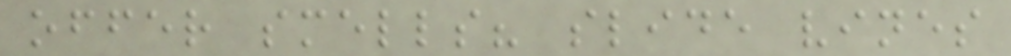offer smells? slide vines
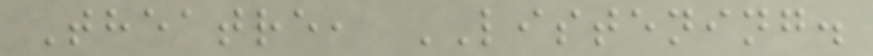Theatre, LISTENING.
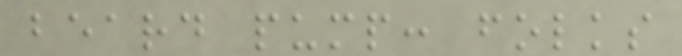beard pump: folks
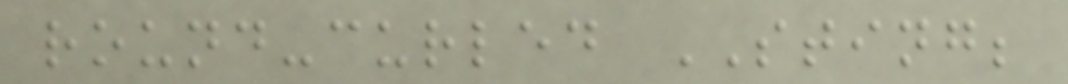round-curled STING;
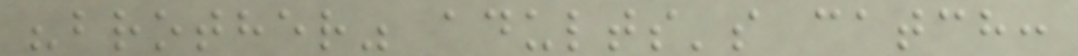"brother" adults's catch:
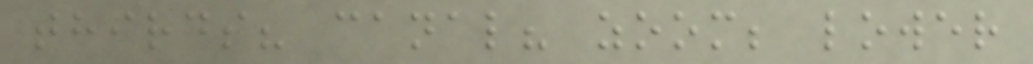thirds? canal? zoom; lower
